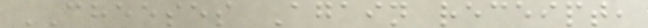CHEESES Again receipt,
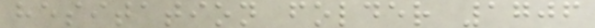hesitation folder 1706
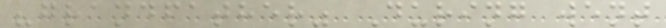"grandfather" During went
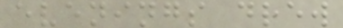evenings drew
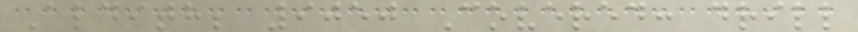Aldith; 9050 Covered: drill
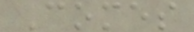Comes
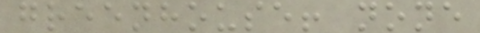greenhouse! none
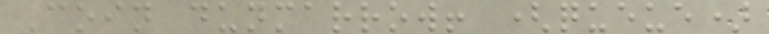Coin dunmarrow! (queue)
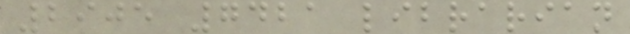2905 7421 librarian
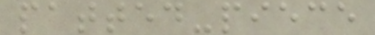patted-piece
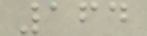164
